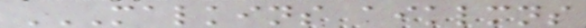MALKINS AIKLMNS
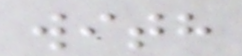with
